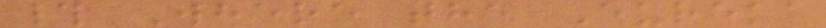# Where the Eureka
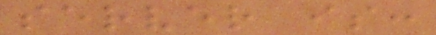server is:
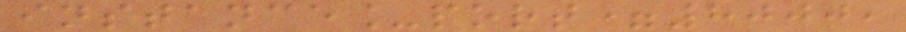instance_port=8000,
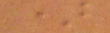)
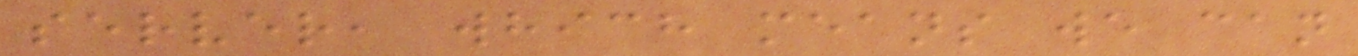server, which means we can
